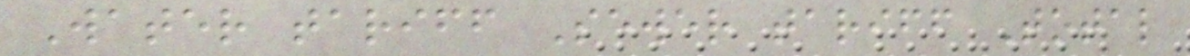Water tariff Sewer tariff Total
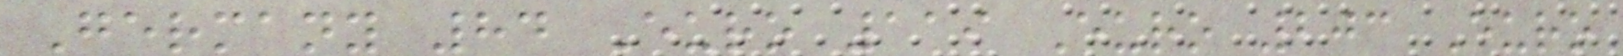Germany 84 Euro 119 Euro 203 Euro
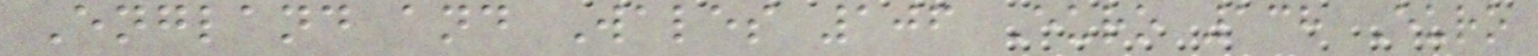England and Wales 106 Euro 138 Euro
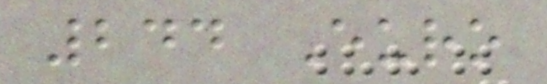244 Euro
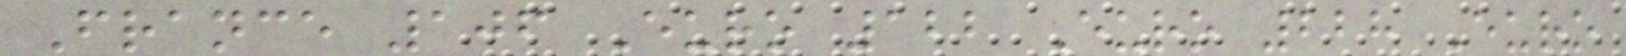France 106 Euro 122 Euro 228 Euro
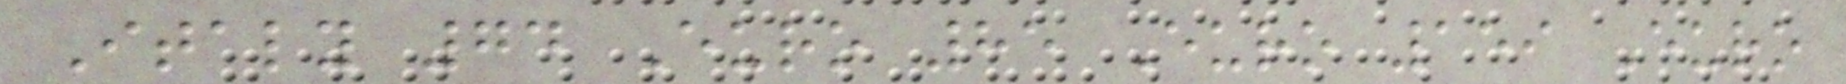Italy 74 Euro 85 Euro 159 Euro
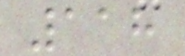118
